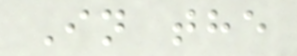In the
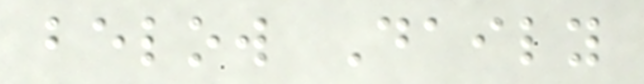below Daily
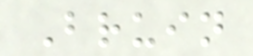Bruin
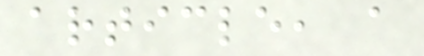article, a
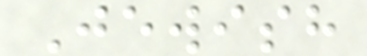Jewish
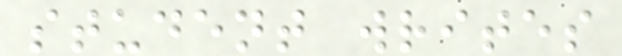student writes
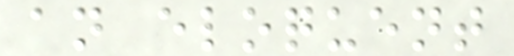an eloquent
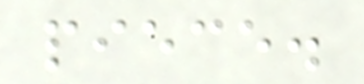piece.
